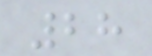28
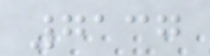7137
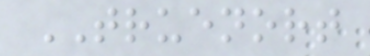TRUENORT
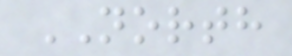NORTH
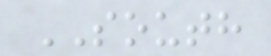SOUTH
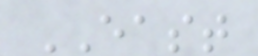EAST
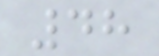48
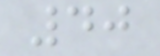40
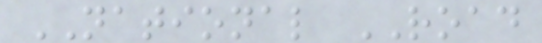NATIONAL ROAD
